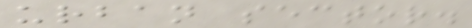urban sector.
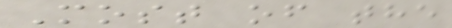Most of the
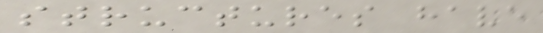structures have
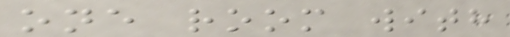one room with
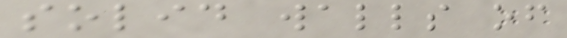solid walls of
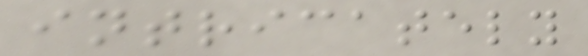intricately
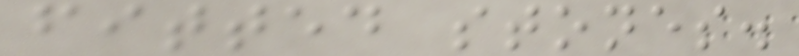fitted stones.
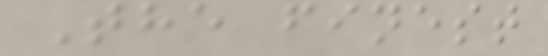The finest
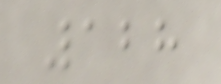128
